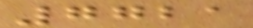7721
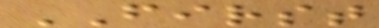FIRST
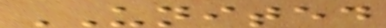UNITED
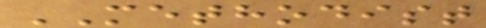METHODIST
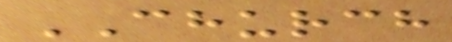CHURCH
